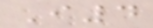I4
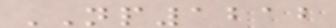NP1212
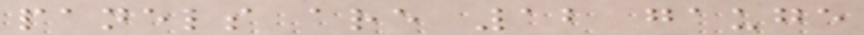panels are 12 gauge
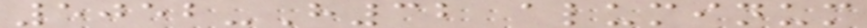5052-H32 aluminum
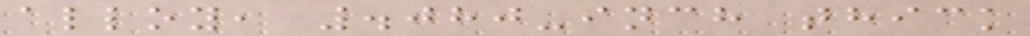alloy, .080-inch thick
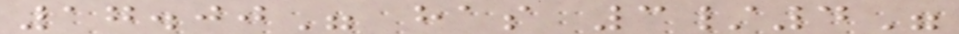17.00" has 3/4"
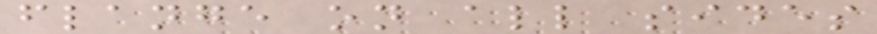flange on all sides
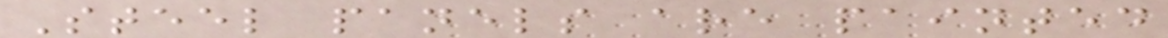Steel panels are painted
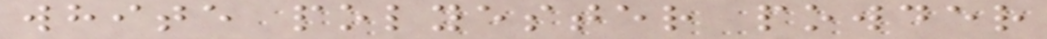white polyester powder
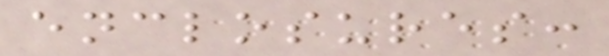enclosures:
